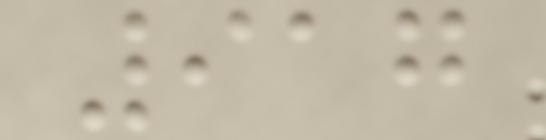917
